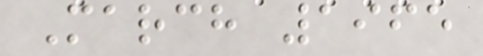March 1965
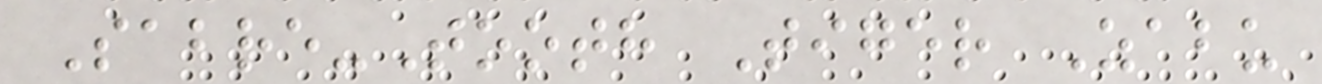Sabre-Tooth Tiger Zabu
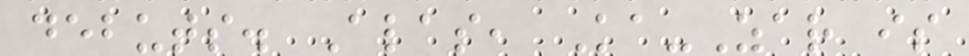debuts. Alas, Ka-Zar is
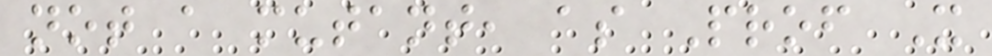not a mutant, as Prof X
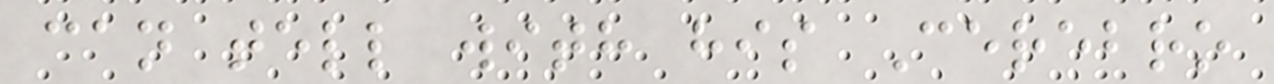can tell with his Cerebro
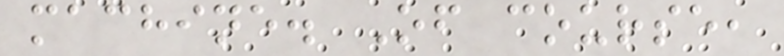machine. Of course,
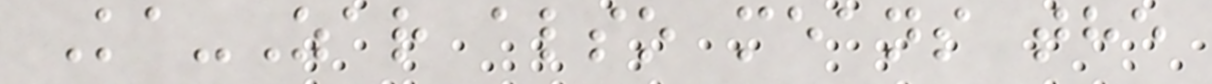Ka-Zar also means the
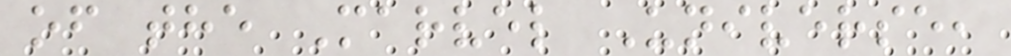of the Marvel Universe,
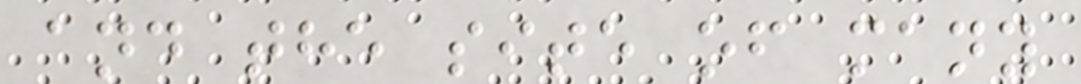and the site of many
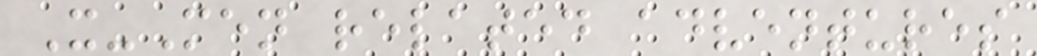X-Men related adventures
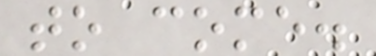to come.
